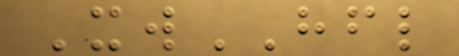XwHFL
